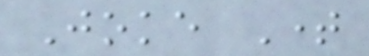Joke Time
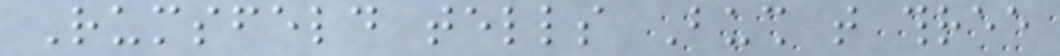Rumsfeld tells Bush that three
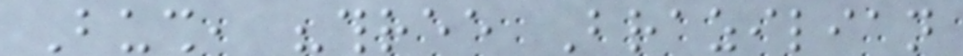Bush, "three Brazilian
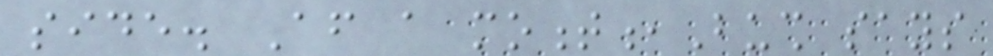side. After a moment,Bush says
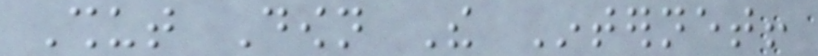Shut Down The Internet!
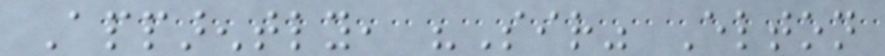Apparently, "Sir" Elton
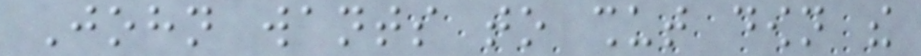John wants to shut down the
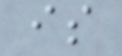is
